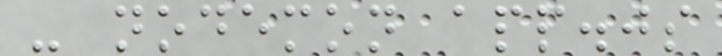- nodemon app.js
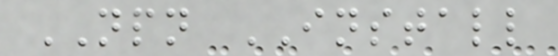NPN INSTALL
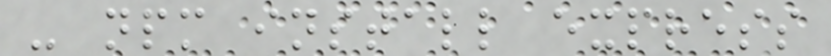- npm install express
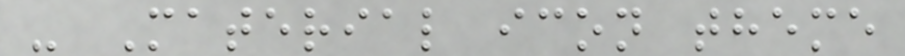- Material icon theme
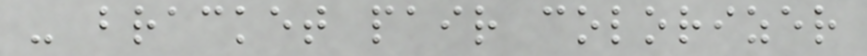- bracket pair colorizer
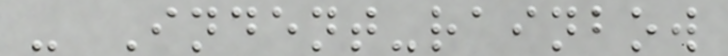- Indent-rainbow
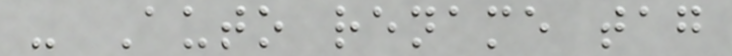- Auto rename tag
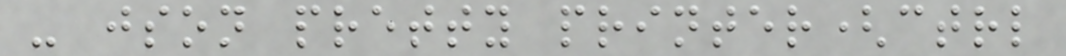- json pretty printer(ctrl
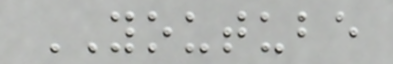YOUTUBE
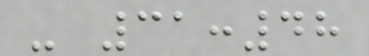- 31:48
